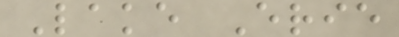Lake Erie
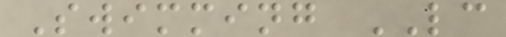Swimming LC
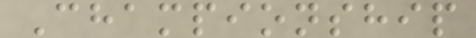Championship
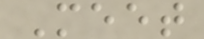Meet
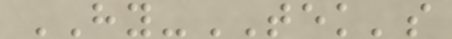HY-TEK's
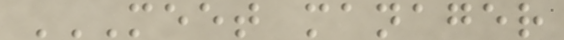MEET MANAGER
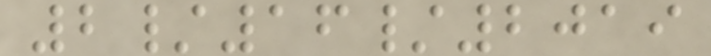2/16/2019
